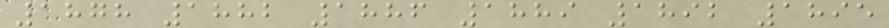1878 1882 1886 1889 1892 1895
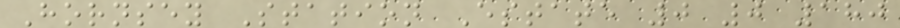Hornsey Station Estate 0 0 180
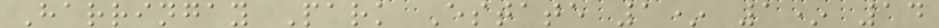Harringay Park Estate 1* 1* 14
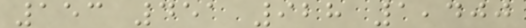153 451 928 1,400
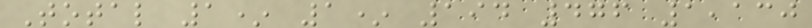Total 1* 1* 194 476 1,130
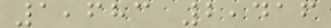1,683 2,416
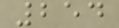254
